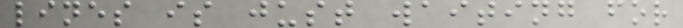lines is just waiting for
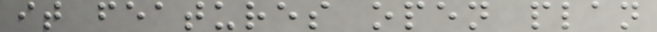it features open plan
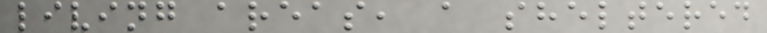living areas, a sheltered
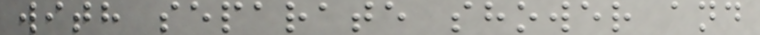with separate shower and
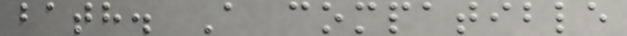bath. A compatible
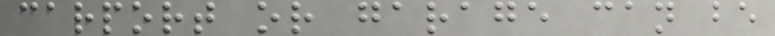carport or garage can be
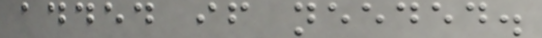added if needed.
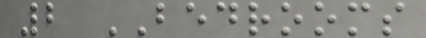2 BEDROOMS
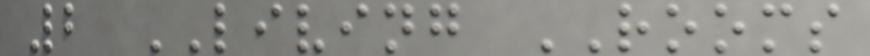2 LIVING ROOMS
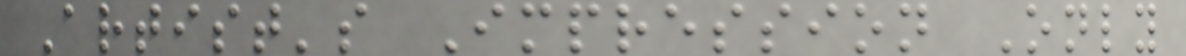Artist's Impression Only
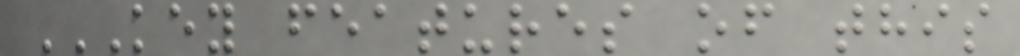KEY FEATURES OF THIS
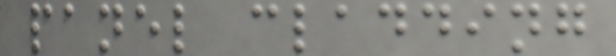panel cladding
